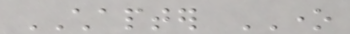CHAPTER ONE
